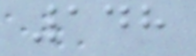148
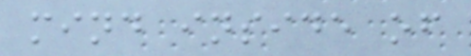mind inside of
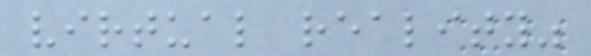virtual reality"
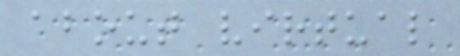about virtual
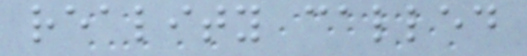reality called
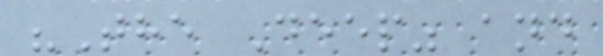"The Deep" and
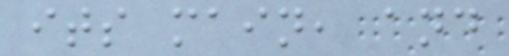its main, and
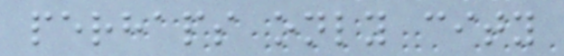perhaps only city
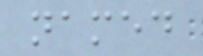named
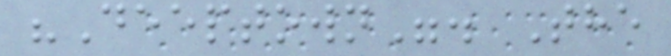"Deeptown". The
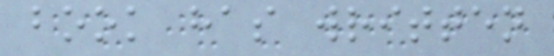book has written
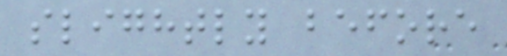slightly before
